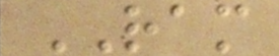RAM
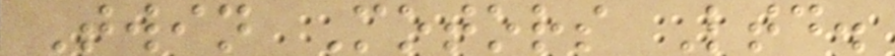Twin Motors Ltd.
